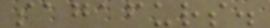sagafurs.
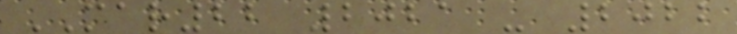MAR22 2021 - 2022
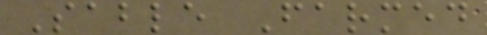Sable Farmed
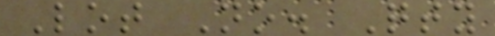Lot No. Qty
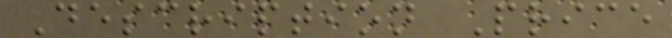Description Price
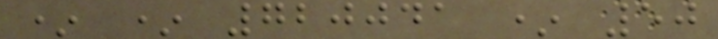* * 720041 * 50
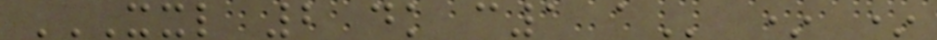XXL 2 DK C1 A * *
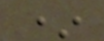*
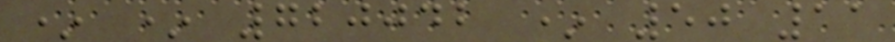* * 720042 * 50 11
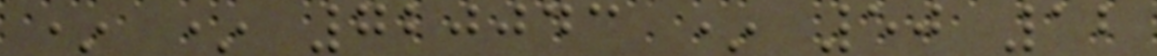* * 720043 * 50 12
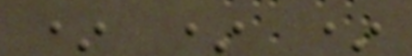* * *
